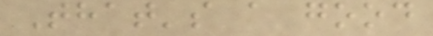That's a good
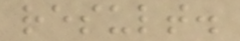result.
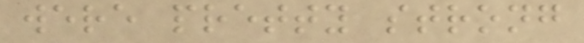were pretty strong
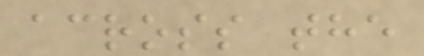across the
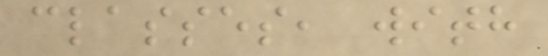classes, with
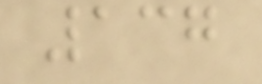137
